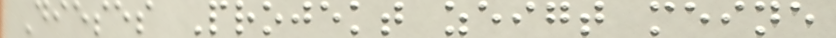Dieses Projekt zeigt meine
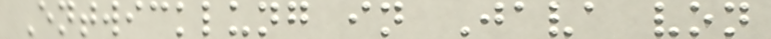Entwicklung in Java von
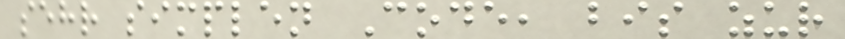sehr simplen Code, bis zur
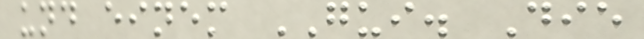und einem GUI. Die
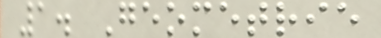1. Geometrie
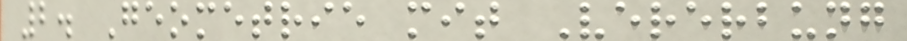2. Geometrie mit Vererbung
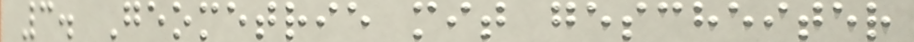3. Geometrie mit gescheiter
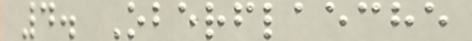4. Oberflaeche
